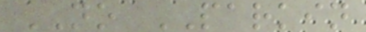NO PARKIN
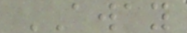AWAY
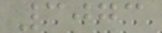3073
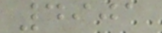4901
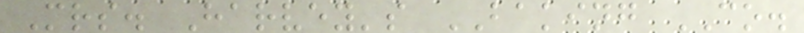Mrs. Harvey's BAKING CO.
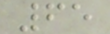65
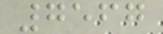7567
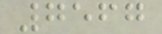7567
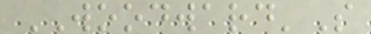WOODWARD'S
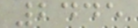2445
